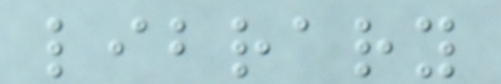library
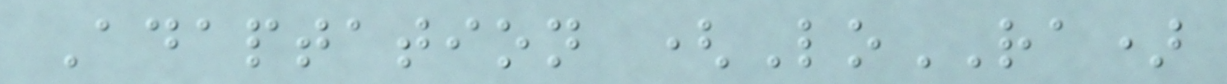Adaptation (LoRA)
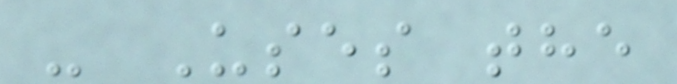- Uses the
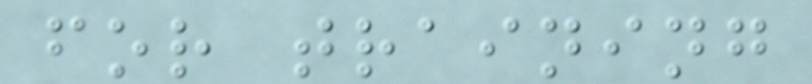for training
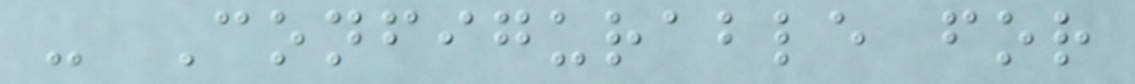- Configurable for
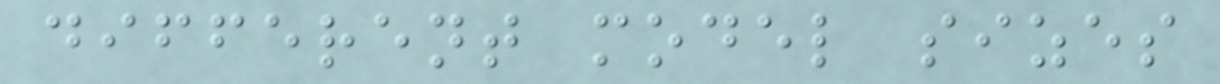different model sizes
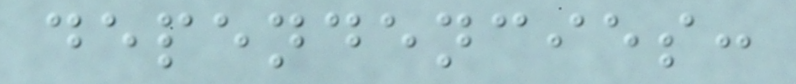dependencies:
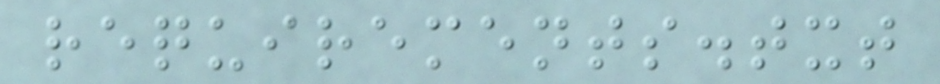requirements.txt
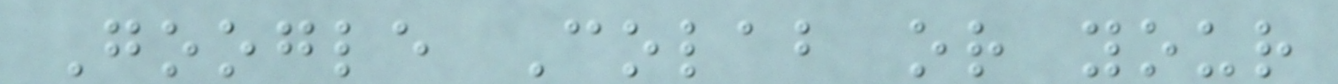Google Colab or your
